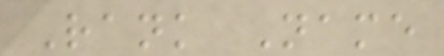Rank Name
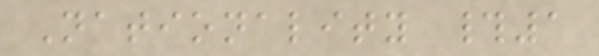Nationality #1
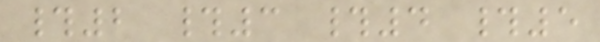#2 #3 #4 #5
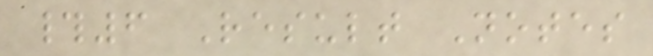#6 Result Notes
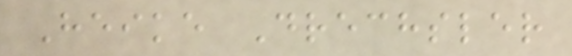Heike Drechsler
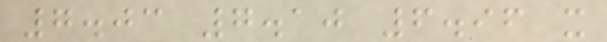7.03 7.10 6.96 x
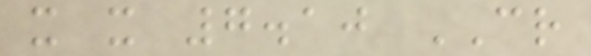x x 7.10 CR
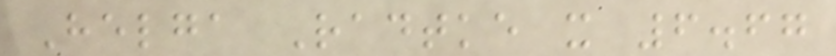Helga Radtke x 6.67
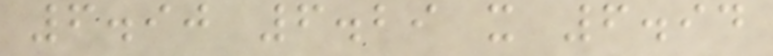6.90 6.29 x 6.94
